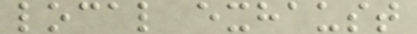local exhaust
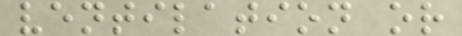ventilation or
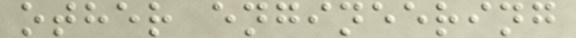other engineering
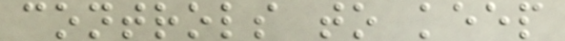controls to keep
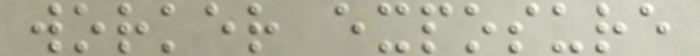worker exposure
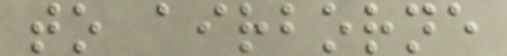to airborne
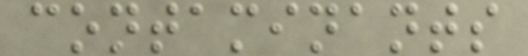contaminants
